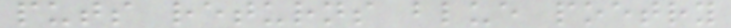puts returns blue poetry
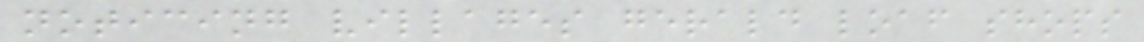noticing villages gerald loaf shops
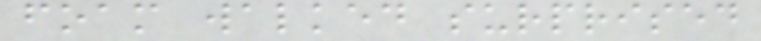foam walked surprised
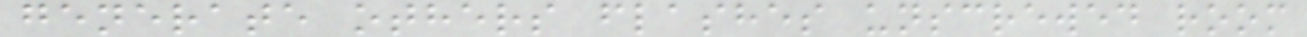generate others flashes unscrewed room
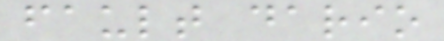fault dario
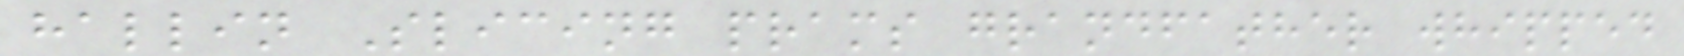hallin Slicing prams grandfather whipped
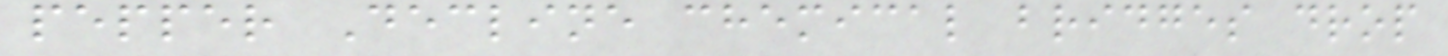pepper Decline chemical bridges drop
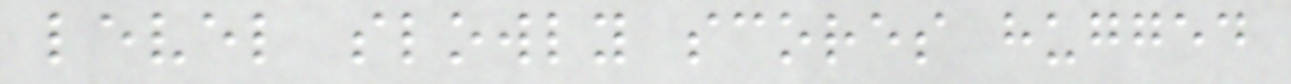level slowly scores hugged
